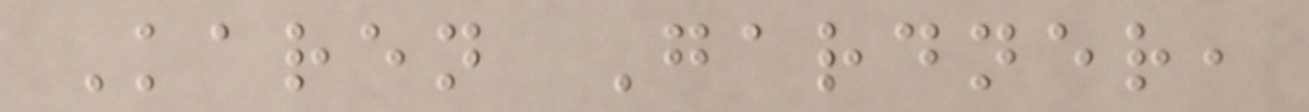Karen Gardner,
